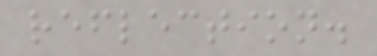reflection.
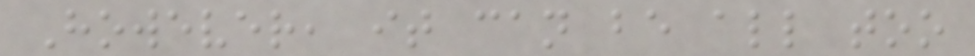However, it can be all too
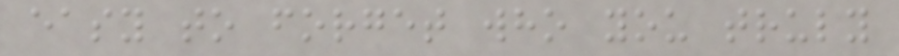easy to forget who you truly
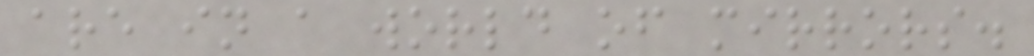are in a world of mirrors.
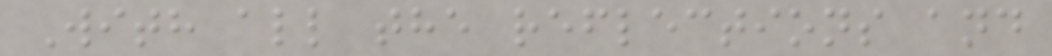With all the reflections and
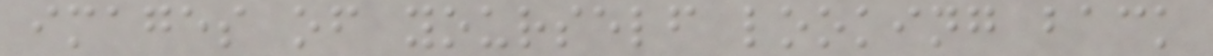images of yourself looking back
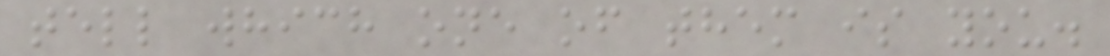tell which one of them is you.
